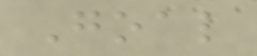Goal
